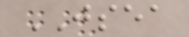JSEA
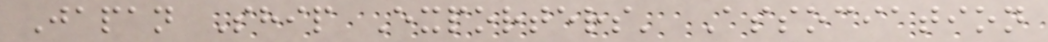Japan Ship Exporters' Association
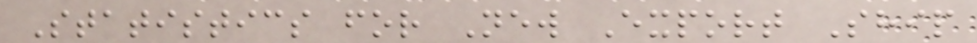Statistics for New Export Ship
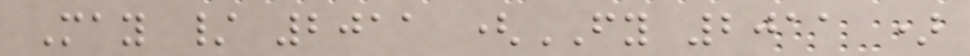May / 2011 (FY 2011 )
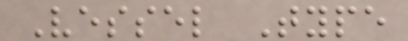Vessel Type
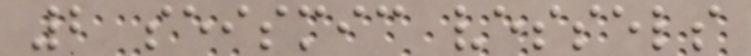2 seismic vessels
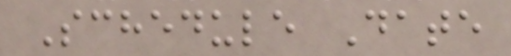Schedule Date
